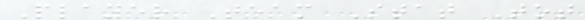Player Team Stat Tot
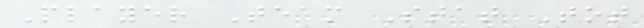Player Team Stat Tot
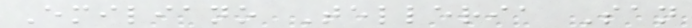Emiliano Telleria San
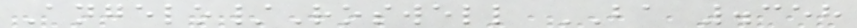Angelo/Roswell BA .358
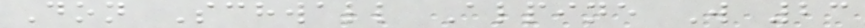Don Schwall Alpine W 23
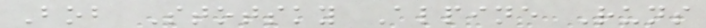Bob Stotsky Alpine Runs
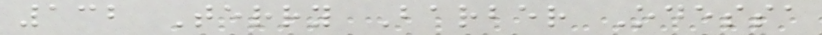132 Terry Barber Odessa
